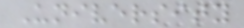University
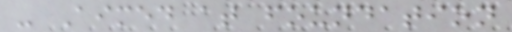- Aimed at foundation
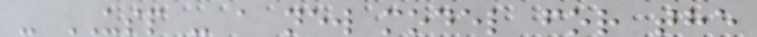- USP - a new model for the
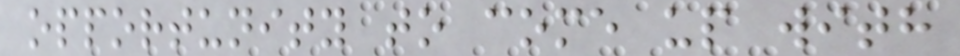opportunity to come up with
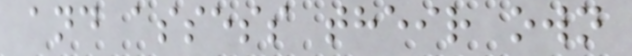and assess their own
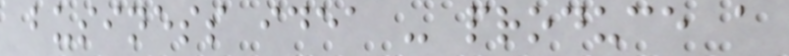business idea - produce a
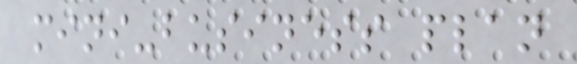mini-business plan
